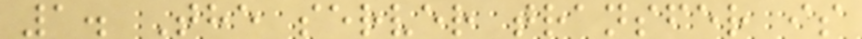1. The server transfer is
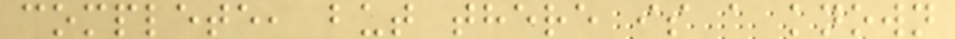complete, but there is a known
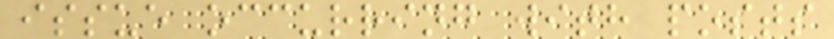issue occurring with posts
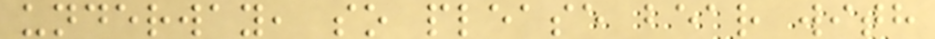underway, so please bear with
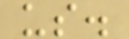us.
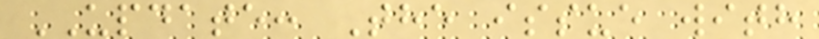UPDATE: The issue with
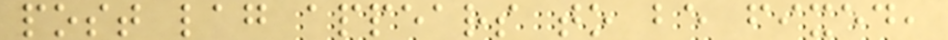post lag appears to be fixed,
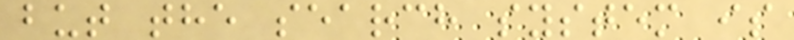but the search system is
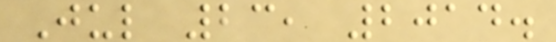Jul 23, 2014.
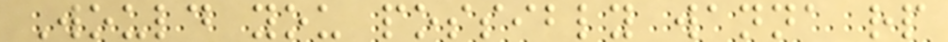Would you possibly wanna rp
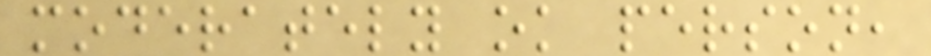moderately ok person,
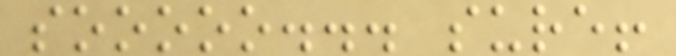sooooo... sure!
